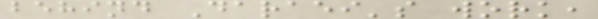behind Daraei's work,
